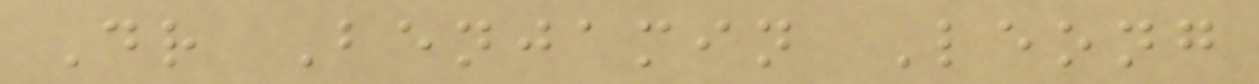Dr Benjamin Leong
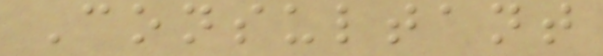Consultant
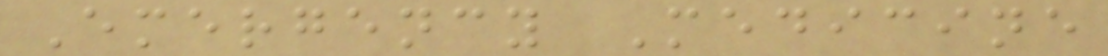Emergency Medicine
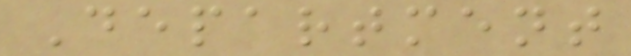Department
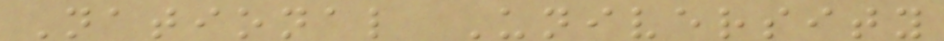National University
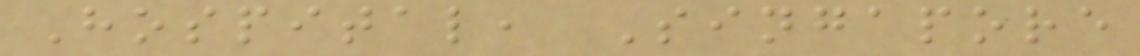Hospital, Singapore
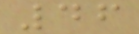46
